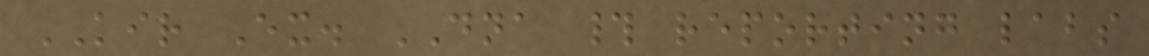KIR Ex. DNA # reporting labs
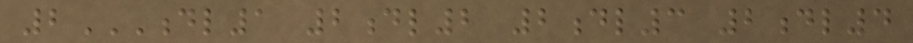2DL1 2DL2 2DL3 2DL4
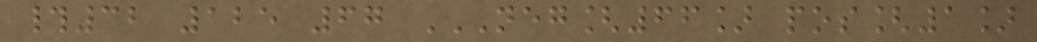#32 125 67 NEG[66] POS[1]
